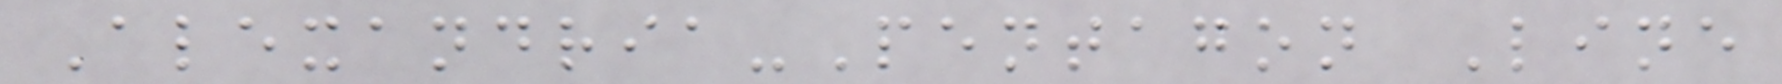Alexandria-Pentagon Line
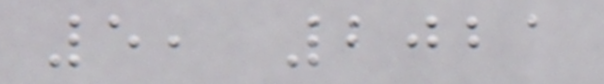5, 2021
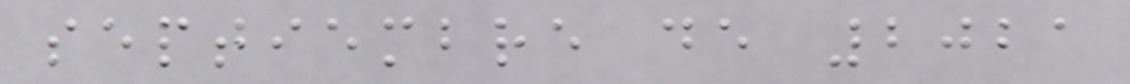septiembre de 2021
